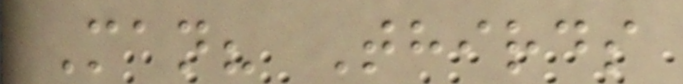Man? Thirds
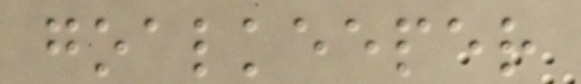goalkeeper
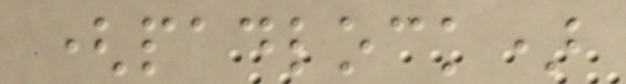(padlock)
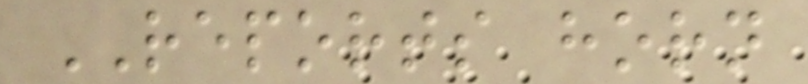REPORTS horn
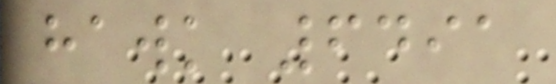hawk 6491
